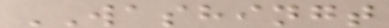WASHINGT
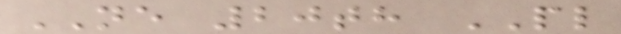NE 20th PL
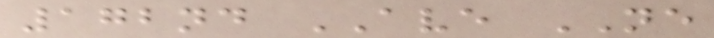172nd AVE NE
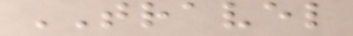TRAVEL
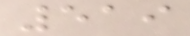519
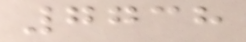7738
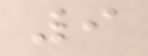9
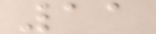11
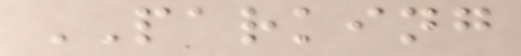PARKING
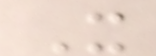X
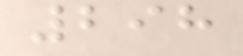298
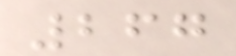267
